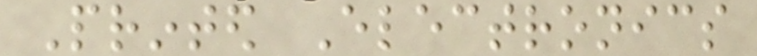Printed Electronics
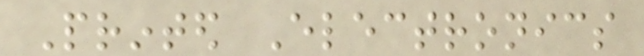Printed Electronics
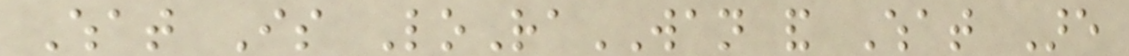What Is LoRaWAN and What Are
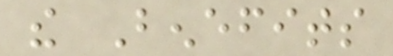the Benefits
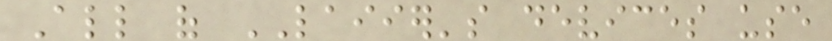All of LAIIER's devices use
